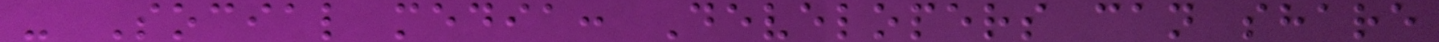- Social media: Developers can share
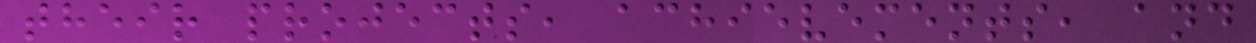their projects, achievements, and
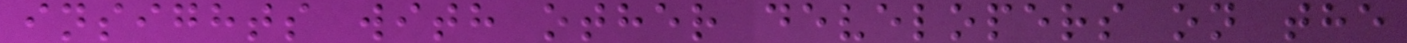insights with other developers on the
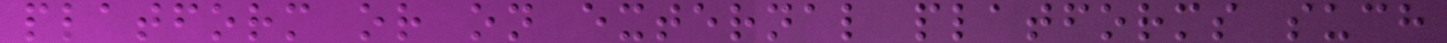platform or on external platforms such
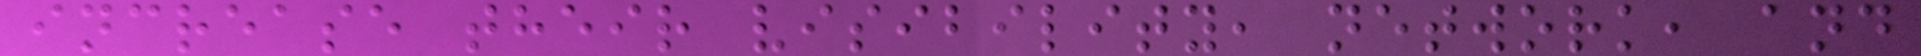increase their visibility, network, and
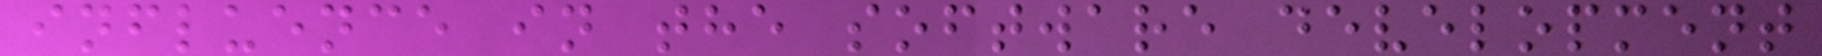influence in the software development
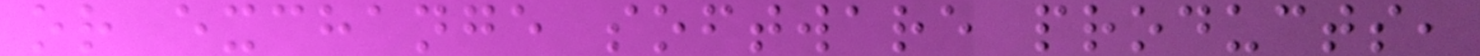or exchange software products,
